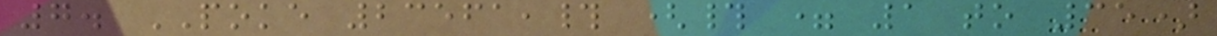7. POKE 23561,# (# = 1 to 35)
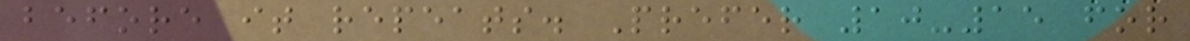before it repeats. Prefer 10-15 for
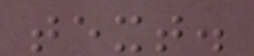text.
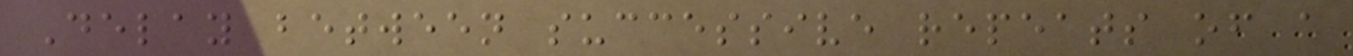Delay between successive repeats of a
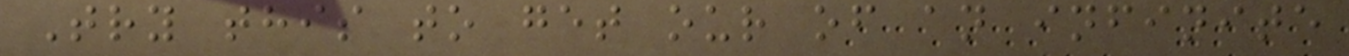Try this to get our of an infinite
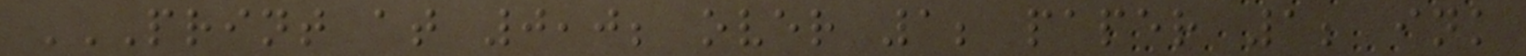PRINT AT 0,0; OVER 1; PAPER 1; INK
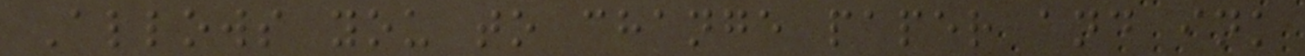Allows you to change paper and ink
